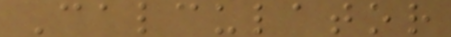Calculator
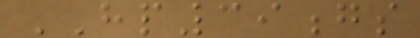HP39gs
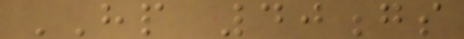HP 40gs
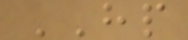HP
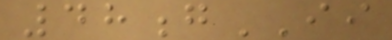48gII
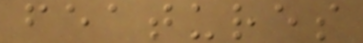features
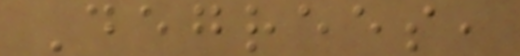Degrees,
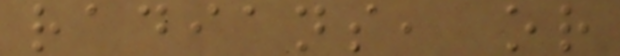radians, or
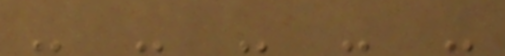- - - - -
